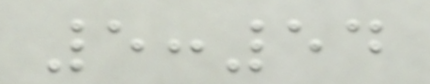5:54
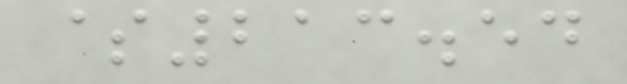$213.54
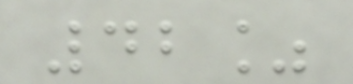42%
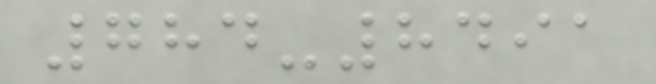784-8491
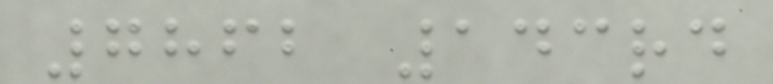7862 143rd
